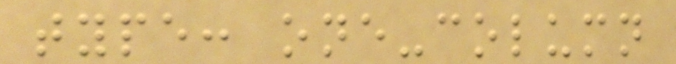type: one-column
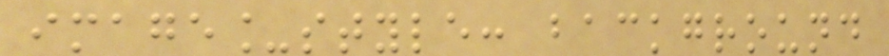image_style: background
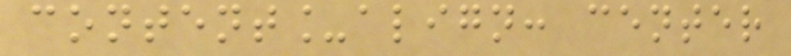content_align: center
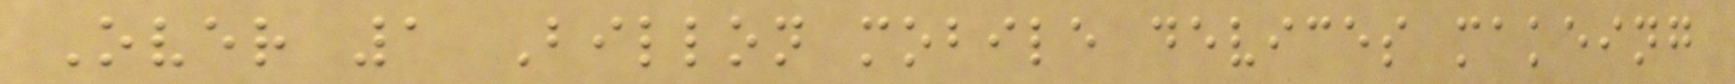Over 1 Billon mobile devices makeing
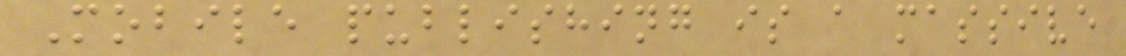Mobile publishing is a massive
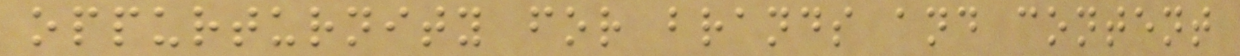oppurturnity for brands and content
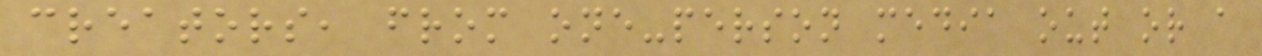creators, from one-person media out or a
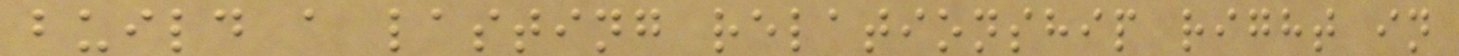build a lasting relationship right in
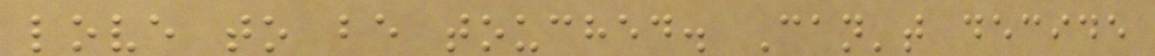love to be touched. Can't decide
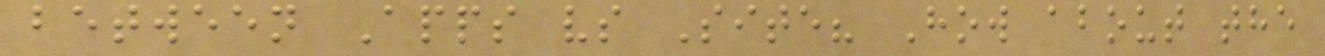between Apps vs Site? How about the
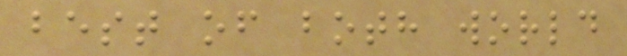best of both world
